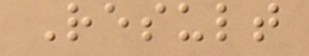Result
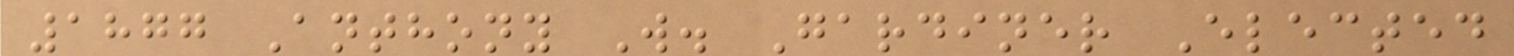1877 Anthony W. Gardiner Elected
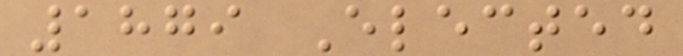1879 Elected
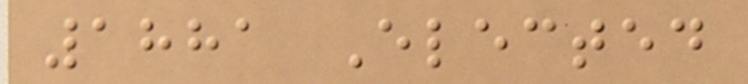1881 Elected
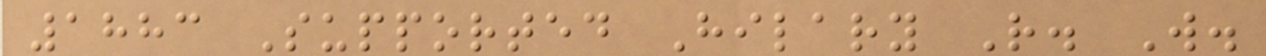1883 Supported Hilary R. W.
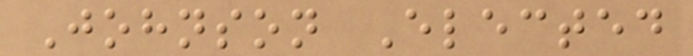Johnson Elected
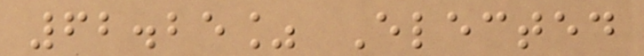62.25% Elected
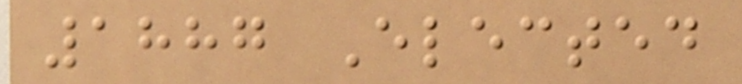1887 Elected
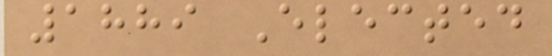1889 Elected
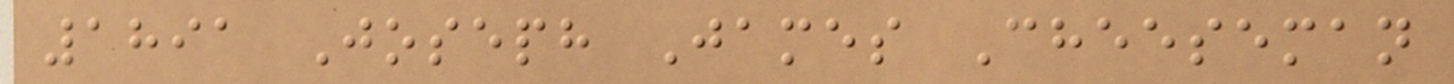1891 Joseph James Cheeseman
